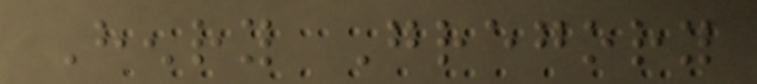Henry Gregory
